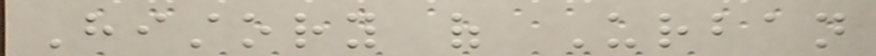History of Urban
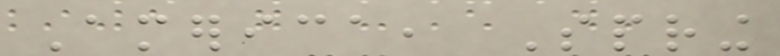America, Spring
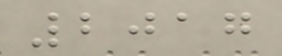2017
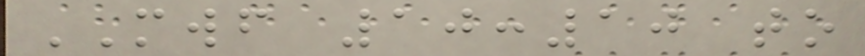MWF 10:10 to
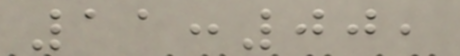11:00,
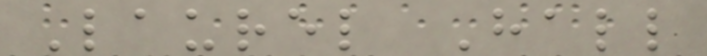Laurel Hall
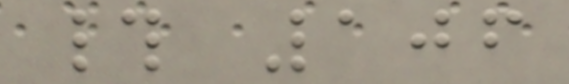# 106
